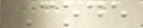Code
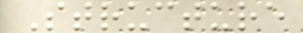Structure
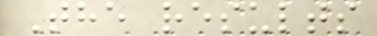The results
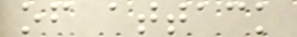of attack
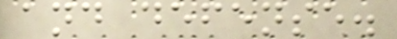and defense.
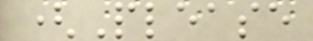(Please
